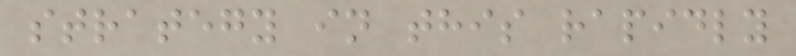strategy in this rapidly
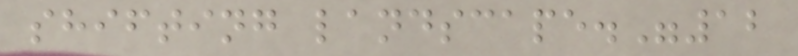shifting landscape."12
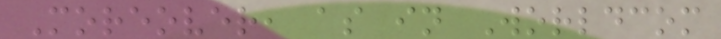Moreover, as in Worldcom
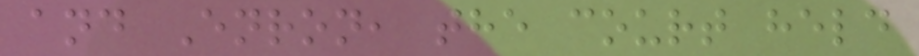and Enron, the court held
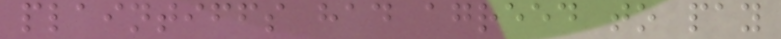plaintiffs had agreed to pay
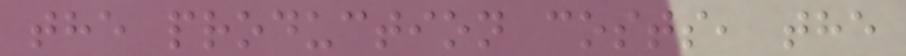the production costs, the
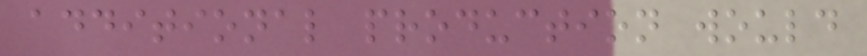additional production would
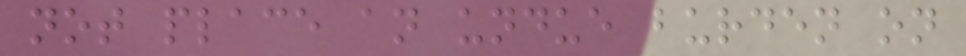not place an undue burden on
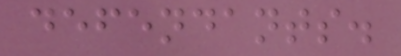defendants.
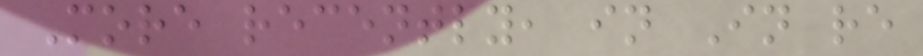More recently, in In re
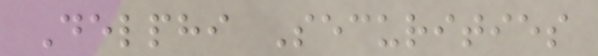Delphi Securities
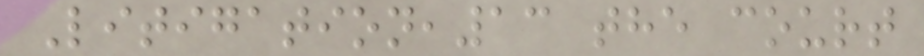Litigation,13 the court
